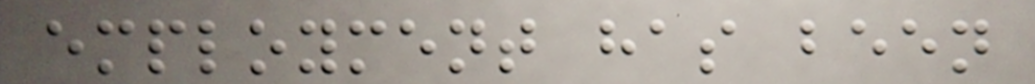employment has been
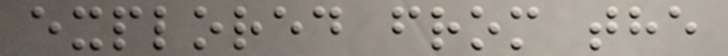explored from the
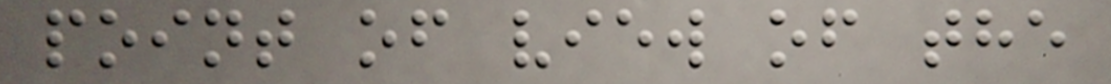point of view of the
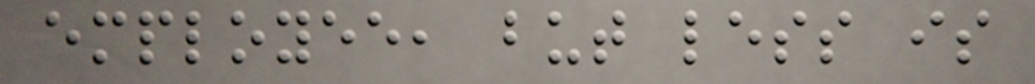employee, but less is
